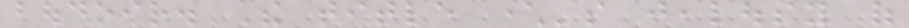boudoir. The title character's jealousy of
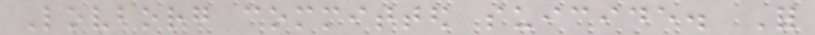Lovborg committed suicide. For
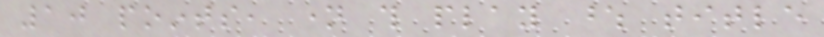10 points, name this play whose title
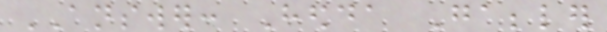ANSWER: Hedda Gabbler
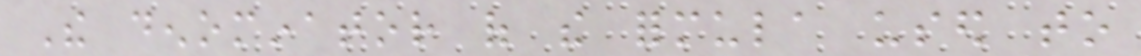The denominator of the formula used to
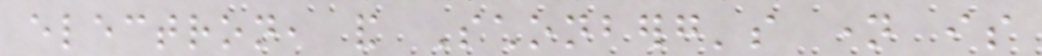electron, and Schonberg's name is
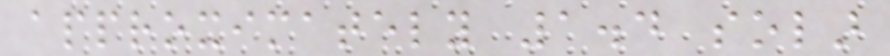approximately 1.4 solar
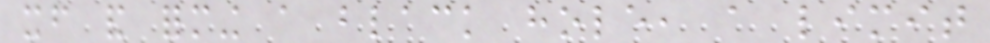itself and forming a black hole, a limit
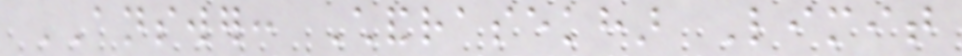ANSWER: Chandrasekhar Limit
